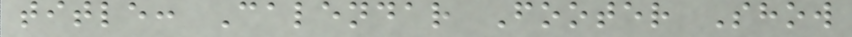title: Calendar Footer Show
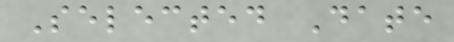Selected Date
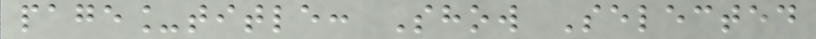page_title: Show Selected
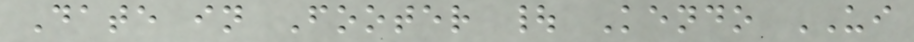Date in Footer | Kendo UI
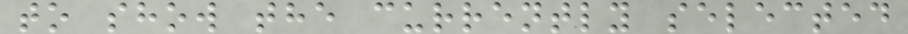to show the currently selected
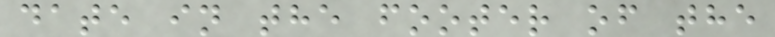date in the footer of the
